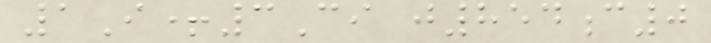1I+3Ci j854c0
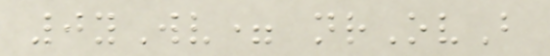0yWv= nrOvB
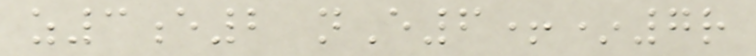z3e2 nE6+*7r
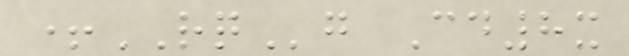+RQg Cd8x
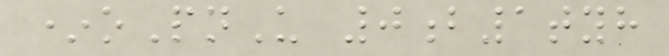*oPnU 0b1tyh
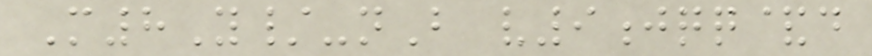M8Y/-nB v9jqq&d
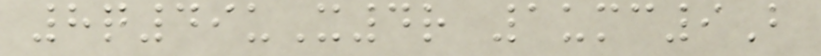8q49uX4r 1umc9B
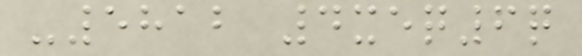-5812 4xeq6q
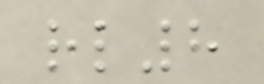rl8
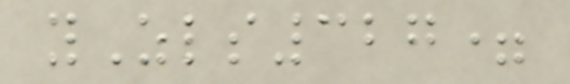yZls327=
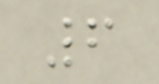6
